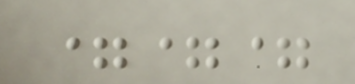===
